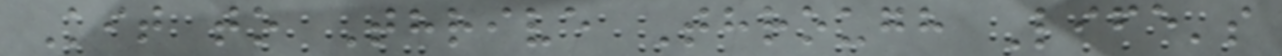Kit to Thrive Through Life's
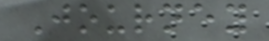Journey
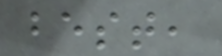best,
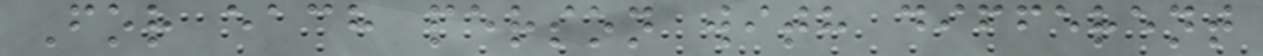For each person with different
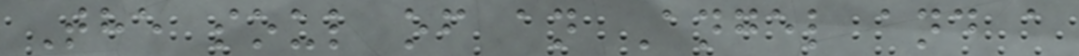The soul of an Angel and a
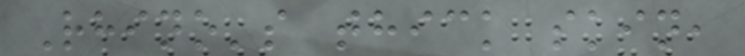Rhino's thick skin,
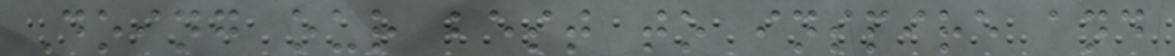Doing our best to inspire and
